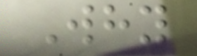Why
